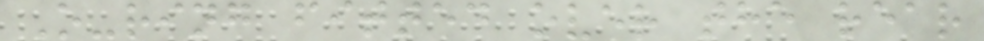O-ring fitted over the rear
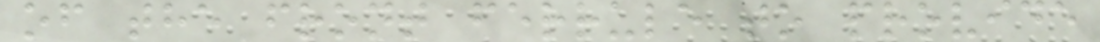of the front ferrule to provide
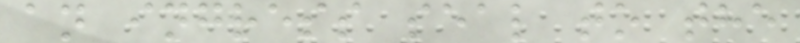an ingress seal to the
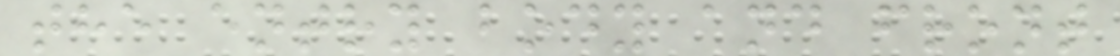the entry body and front
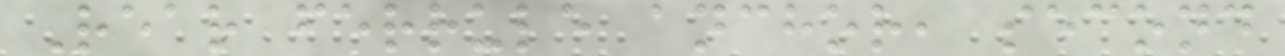Rear ferrule anchor, second
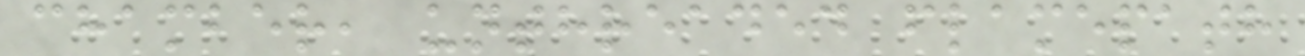chamber, unthreaded flamepath
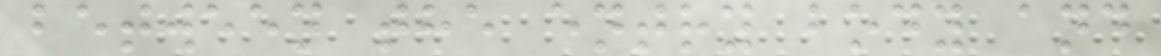between the entry body and
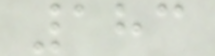183
